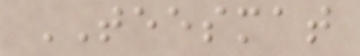TEESMAT
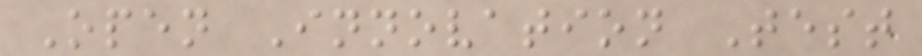Open Innovation Test
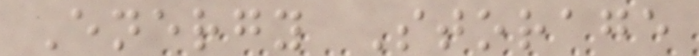Energy Storage
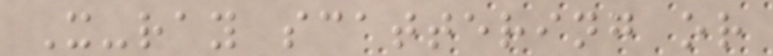X-ray scattering or
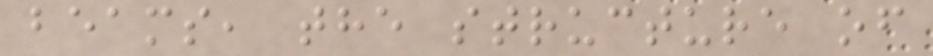beams, the structure of
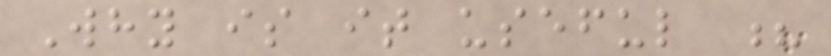Why is it useful ?
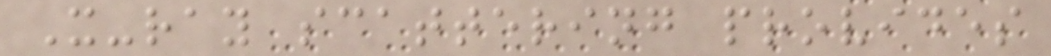X-ray scattering provides
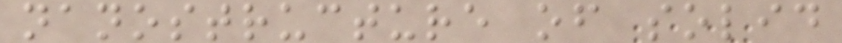nanostructure of solid
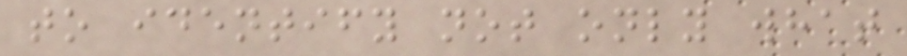to identify not only what
